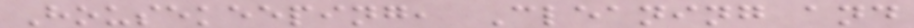Housekeeping, Cleaning and
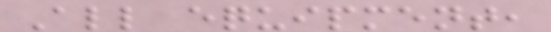All equipment,
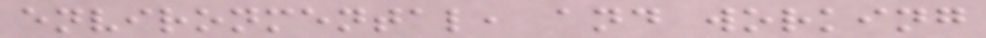environmental, and working
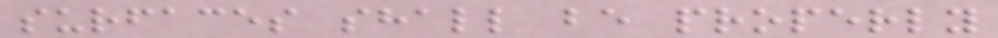surfaces shall be properly
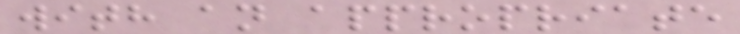with an appropriate
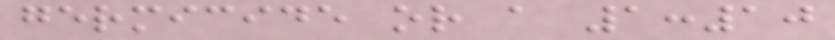germicide or a 1:10
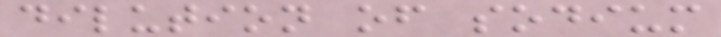dilution of sodium
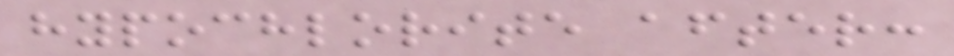hypochlorite after:
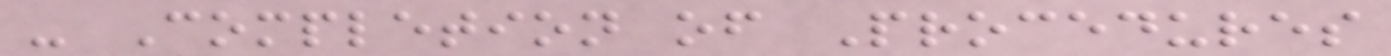- Completion of Procedures
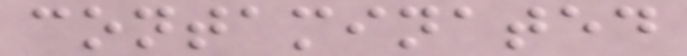contaminated
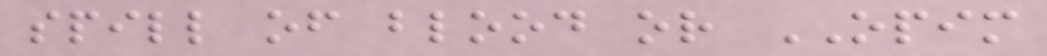spill of blood or OPIM
